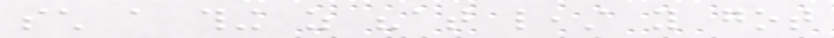such a thing as "at least you got
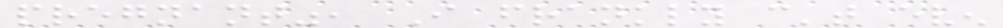pregnant", I frankly can't even
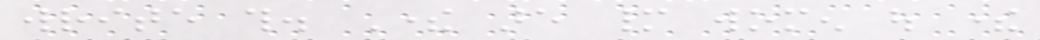write this. There are many women out there
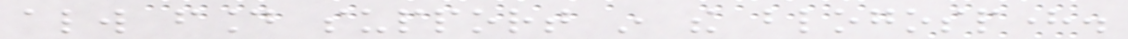always found support in the blogosphere.
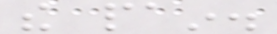the pain.
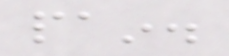pain.
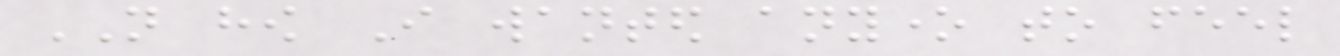NOT how I wanted anyone to feel
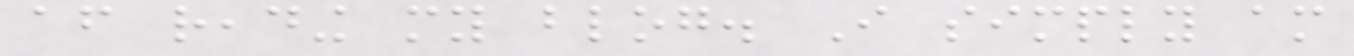after reading my blog. I simply am
